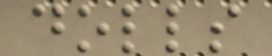dolls
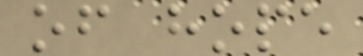of hope
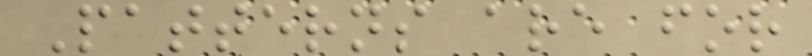Patterns are for
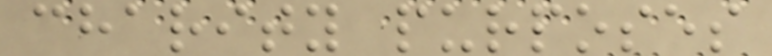charity purposes
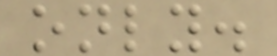only.
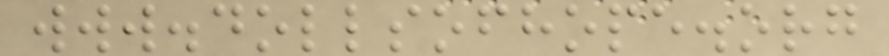www.dollsofhope.org
